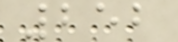252
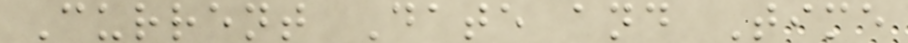Current Date and Time
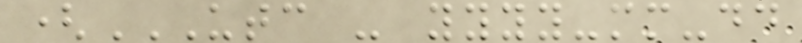(UTC - YYYY-MM-DD
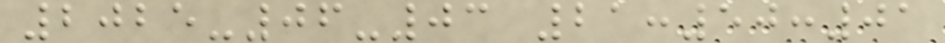2025-06-03 21:50:01
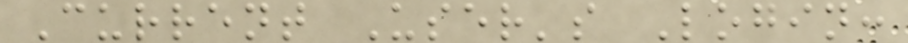Current User's Login:
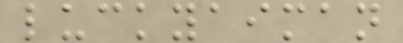luckyaiman
